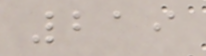219
